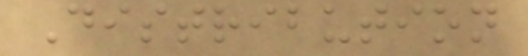Distribution
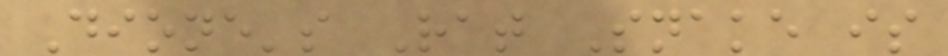Dione's Rat Snake is
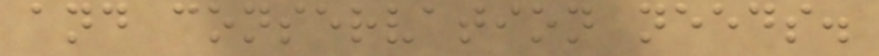and conservation needs.
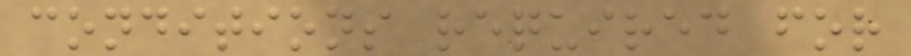conditions required for
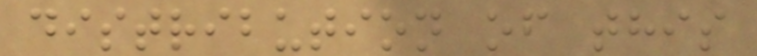distribution of this
